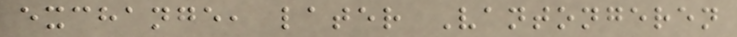exchange, later Vantongeren
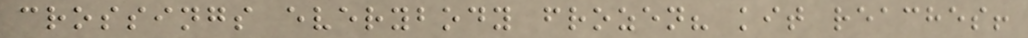crossings everybody frozen? kit reaches!
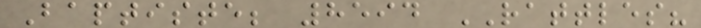Baptiste; 8594 RATTLES?
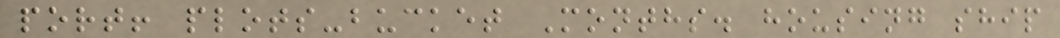port! plots-bucket Months. housing ship
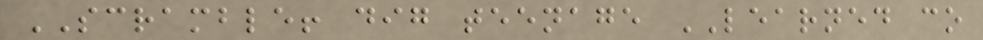SCRAMBLE! dig teenage LEARNED co
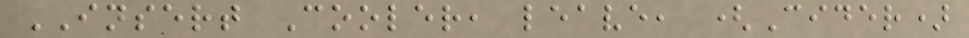INSERT Cooler, leave, (Cider)
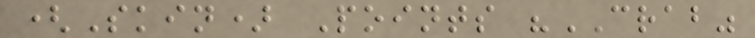(Skin) Points "CRAB"
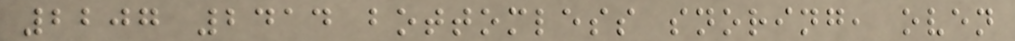2207 2414 bottomless snoring, oven
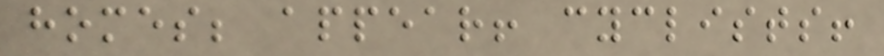homes; appear! cyclists!
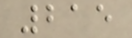215
